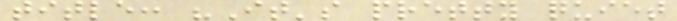title: "It's pretty quiet
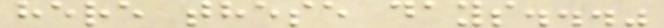here these days..."
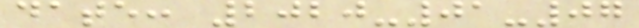date: 2020-01-07
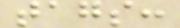tags:
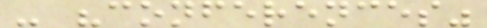- "conferences"
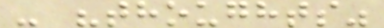- "thoughts"
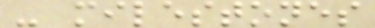- milestones
